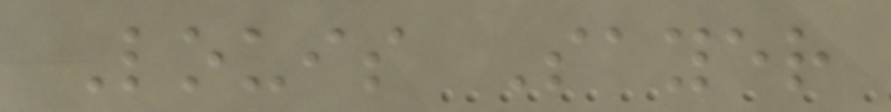Louis Sayer
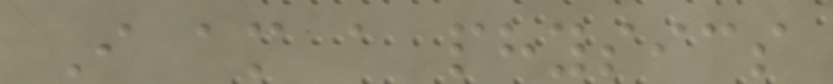I am a physics
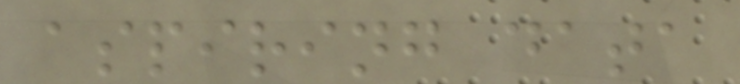aspiring data
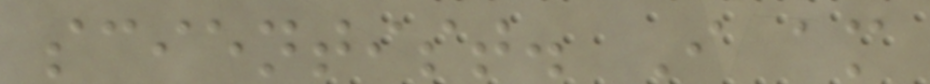scientist. I am
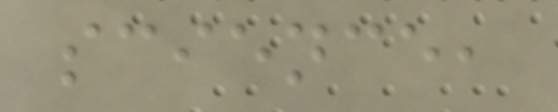science,
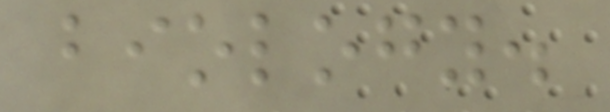biology.
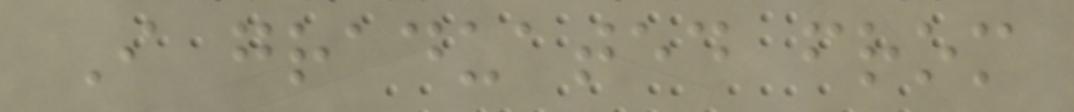I graduated from
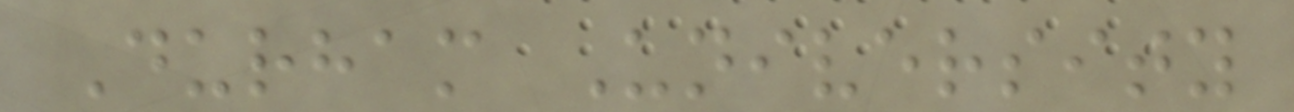Durham University
